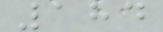184
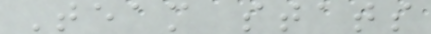Team stats
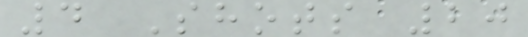4 Shots 20
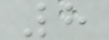8
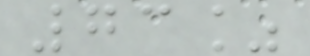73%
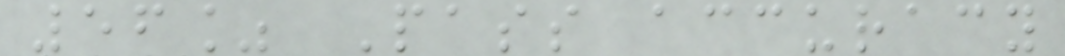56% Pass accuracy
